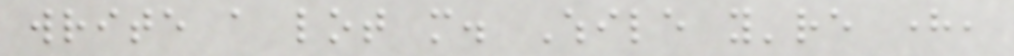write a lot more. While you're here,
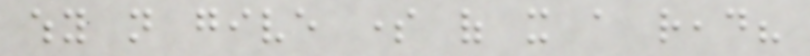why not give some of it a read?
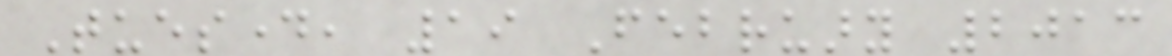Tuesday, 19 February 2013
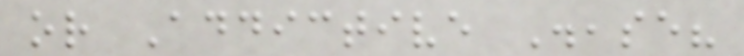or Addictive Disease?
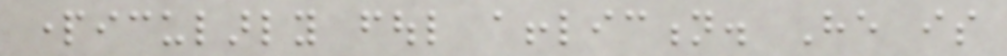particularly foul affliction. He is
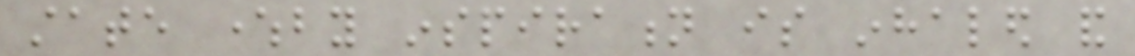state whereby inspiration is inhaled and
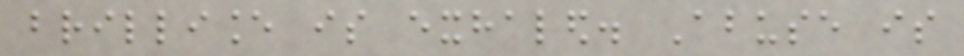brilliance is exhaled. Abuse is
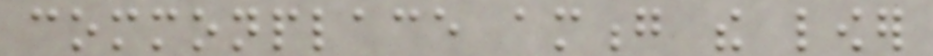commonplace among the lower
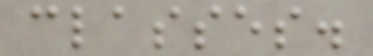classes.
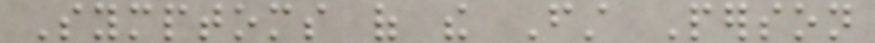Symptoms of the First Person
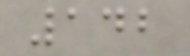142
